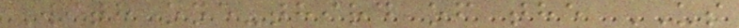With one-third of the US
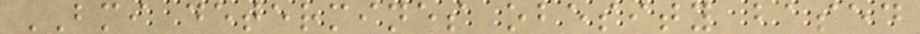BMI determines obesity based
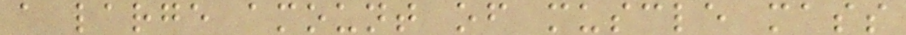a large amount of muscle mass
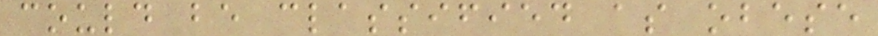could be classified as obese
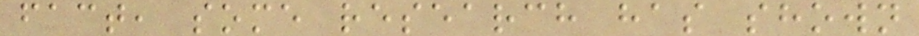fact, some research has shown
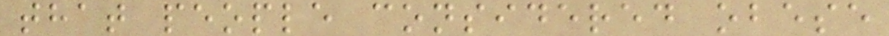that people considered obese
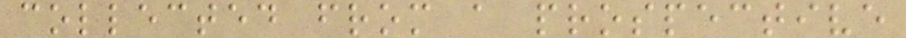collected from a prospective
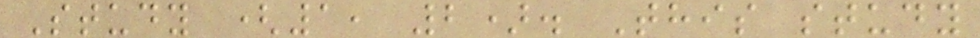Study (1, 2). This study
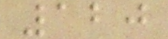120
